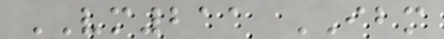VM211 IBM
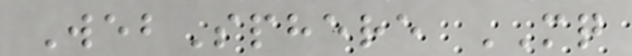WebSphere MQ
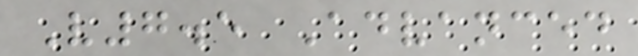V7.5 Advanced
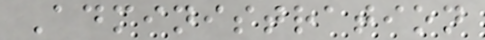Administration
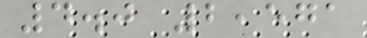4.0 2,571
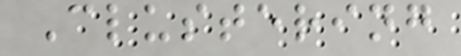Clustering
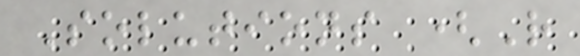Solutions (R
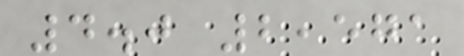4.0 2,571
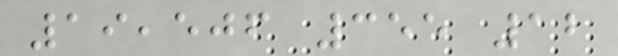19,506 355 12
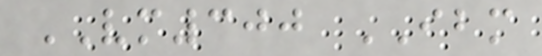VM300 IBM
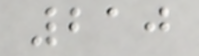210
